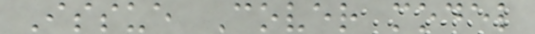Issue Cover model
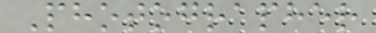Photographer
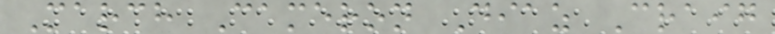March Cameron Diaz Craig
